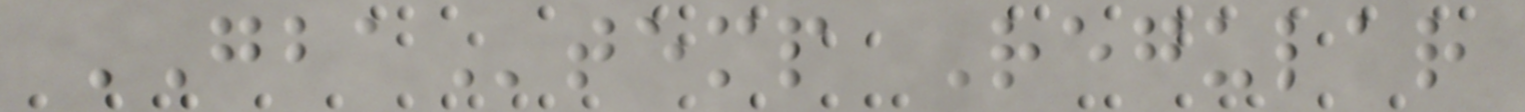GBAtemp Regular
